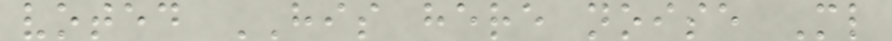voted HIS here noise Ml
